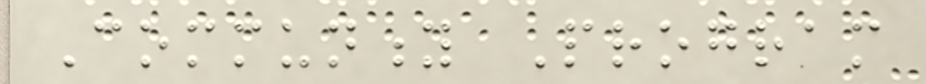Community Program
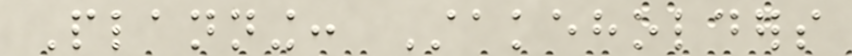Planning: Stakeholders
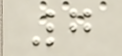7
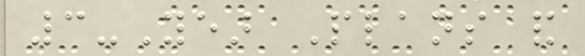3-Year Plans and
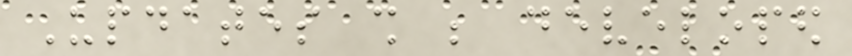Updates shall be developed
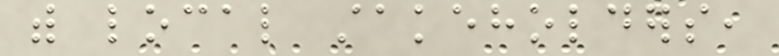with local stakeholders,
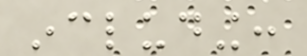including:
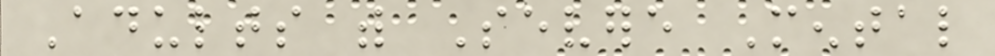Adults with Severe Mental
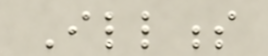Illness
